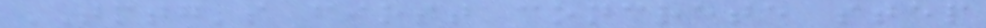TMTG's first concrete step
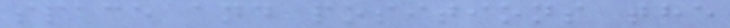space and positions the
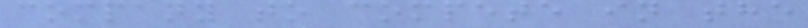company to compete in the
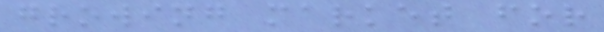growing market for
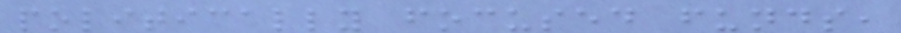politically focused funds,
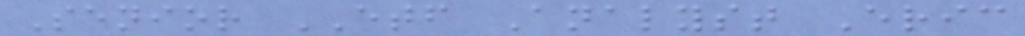Senior ETF Analyst Eric
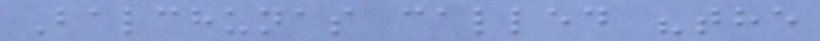Balchunas called "the
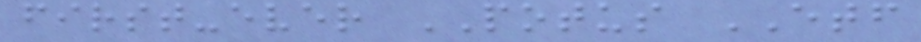first-ever POTUS ETF
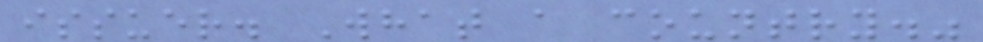issuer. What a country."
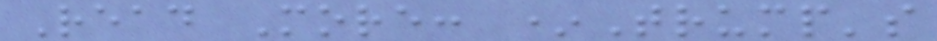Read More: *Trump's
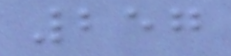257
